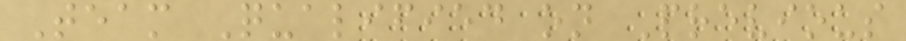Team Qualified on Previous
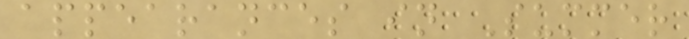appearances in Summer
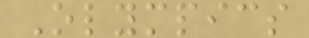Olympics
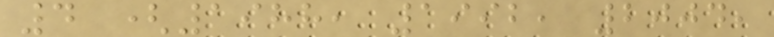4 (1988, 1992, 2004,
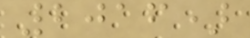2016)
